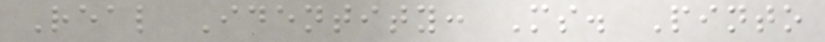Real Identity: Ms. Pinto
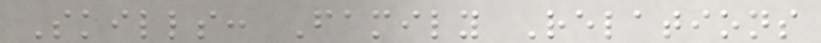Skills: Family Relations
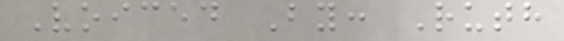Voiced By: Ruth
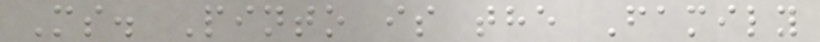Ms. Pinto is the Family
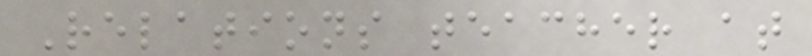Relations teacher at
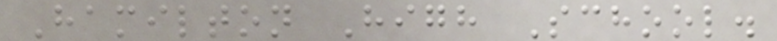Hamilton High School.
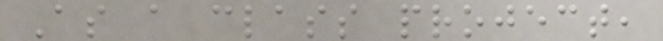As a class project,
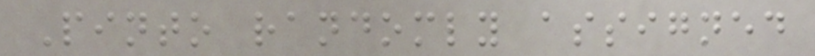Pinto randomly assigned
